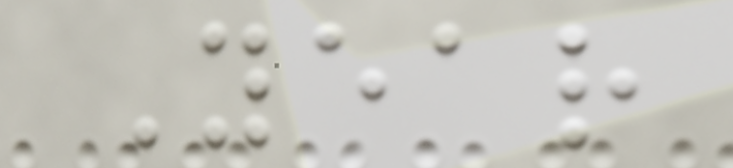Year
